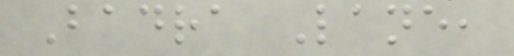Badra Lane,
